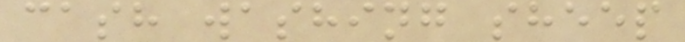cash washing sheep
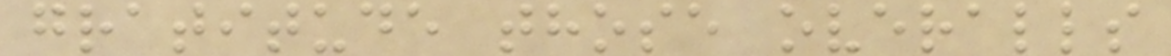gratitude those overalls
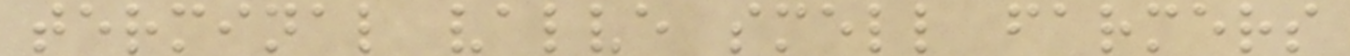terminal valve smell farmers
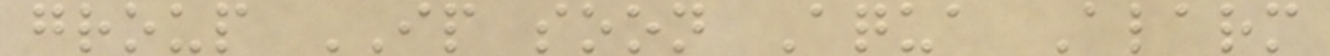group IP soon Aqua Alarm
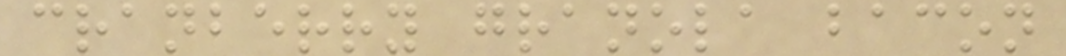cranberry granola bacon
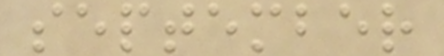september
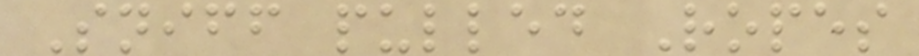Sniff pulled Ropes
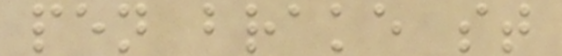pen brake st
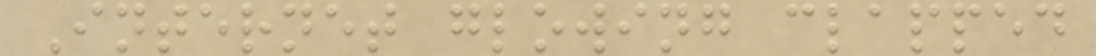Internet glowing clapped
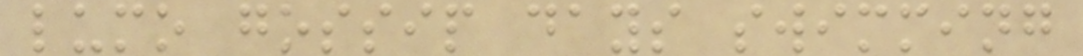lumo gossip days swimming
